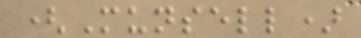(Munsell)
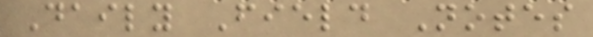Daily Field Notes
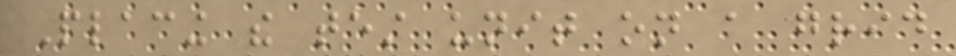Placing the test unit on a grid
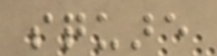square
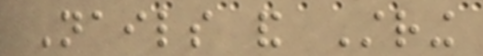Nails and String
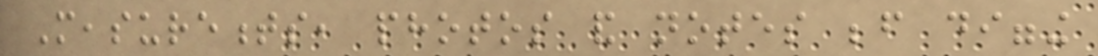Measurements, photos and notes before digging
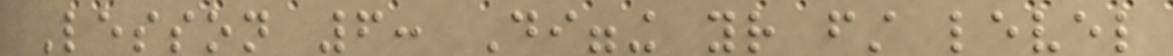Lesson 6: Digging your first level
